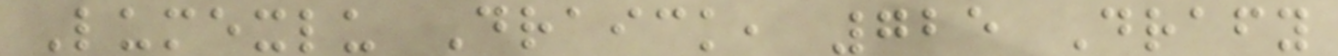Lumexlu Draick, 725 Drafy
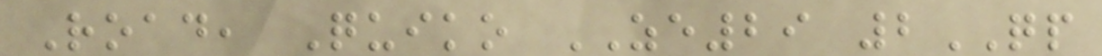Road, Quiko ZE29 2QP
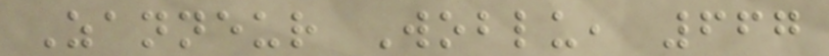Zanneur Woblu, 667
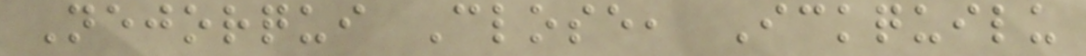Nejorqui Close, Ickquilu
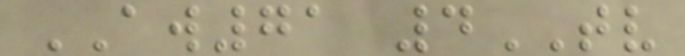AW71 4TV
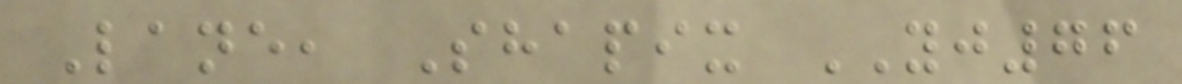Lane, Shapix YJ76
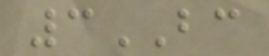3BC
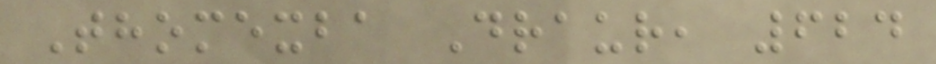Thomexba Draur, 624
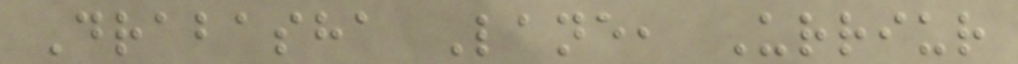Drabasha Lane, Urriur
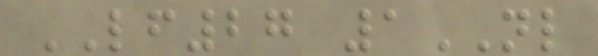LF27 1NL
